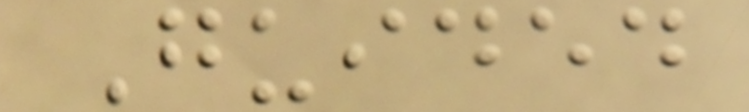Guided
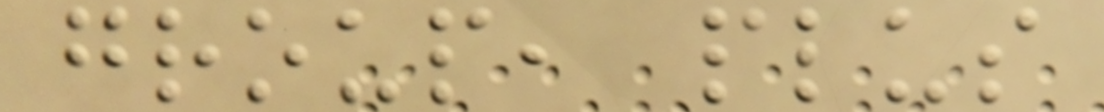group, plus
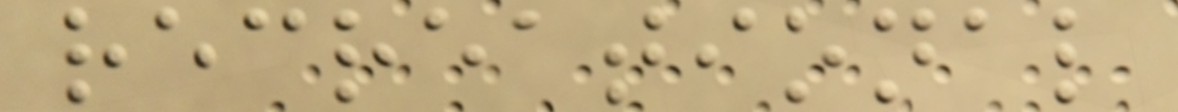recreational
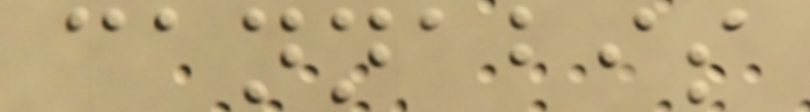cannabis
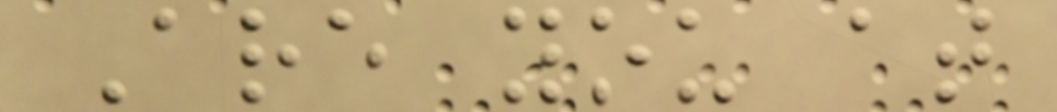Are you at
